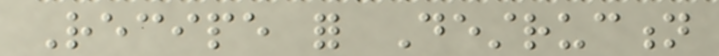Recipe for Destruction
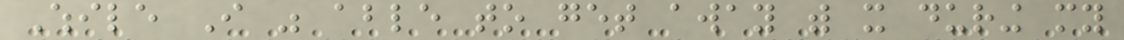While I was able to get away with it during my
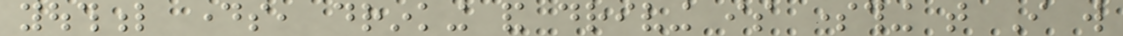youthful days, drinking and driving is something that I will
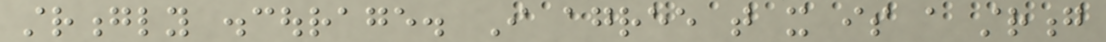strongly discourage. I agree that it is a strong
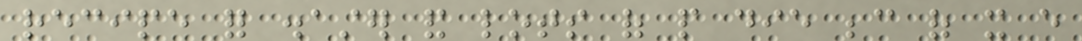recipe for disaster and lots of people die because of it every
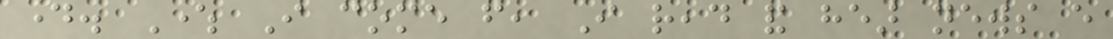day. Where I come from, I read and hear news every
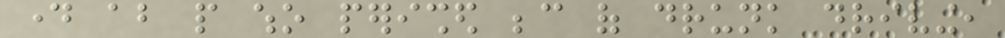day about people who perished because of drunk driving,
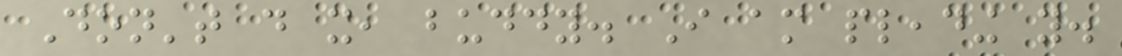Don't do it, buddy. I am pleading you.
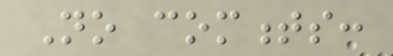No comments:
